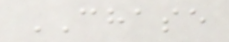CHASE
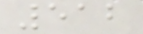512
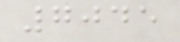7045
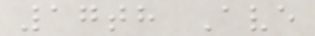17th Ave
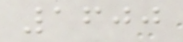1600
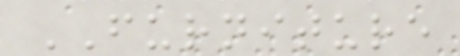FURNITURE
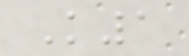K1
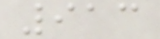913
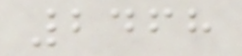2468
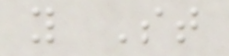y St
